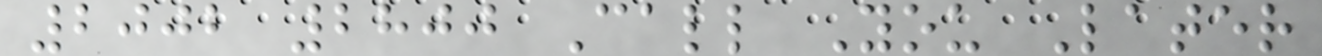2002 2800 Call You Later
